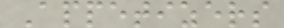Appetizers
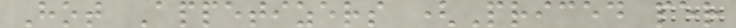Hot Appetizers (Priced per
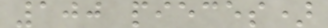100 pieces)
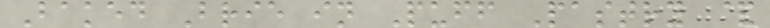Baked Brie in Puff Pastry &
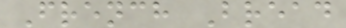French Bread
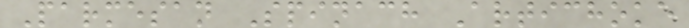Parmesan Spinach Artichoke
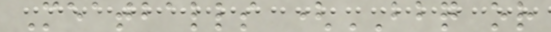Meatballs (BBQ or
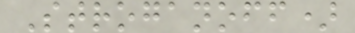Stroganoff)
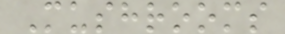Mushrooms
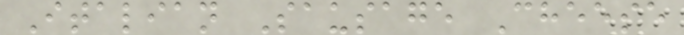Italian Sausage Cheese
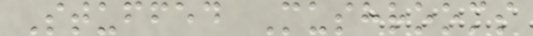Stuffed Mushrooms
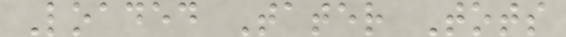Loaded Tater Tots
